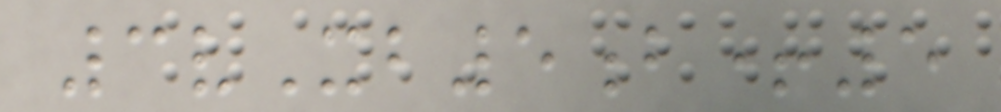3vXb5b+5
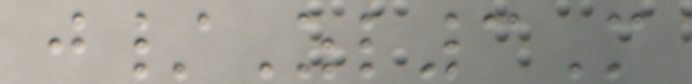j/Zl3M
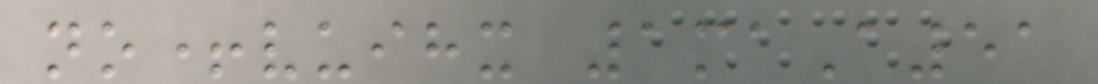no+vuihx 1maA51
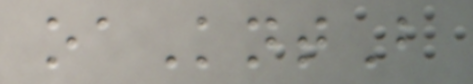oaKntB
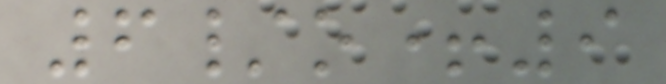6/o+9
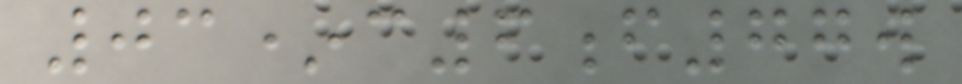03*c6f77w
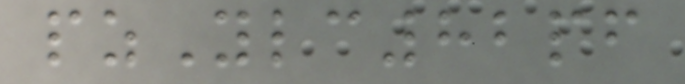pzYlc82pf
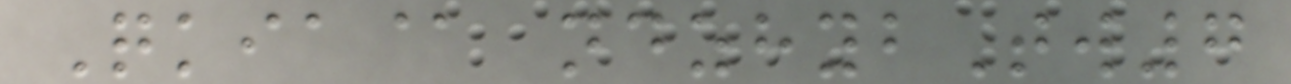Qkia@ ndzhybTw7
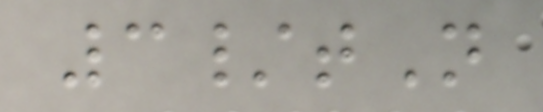3/tN
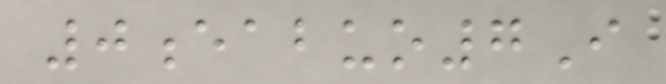0eabuo7I
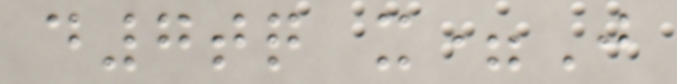d7tq x=J
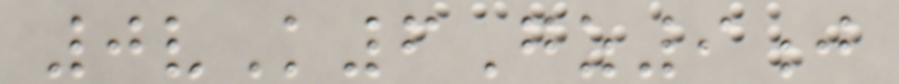0vK6Gz9j
